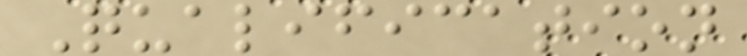Qualification
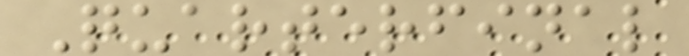Quarterfinal
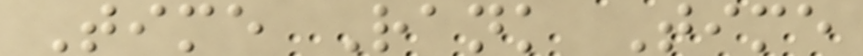Time Rank Time
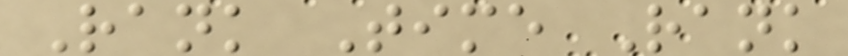Rank Time Rank
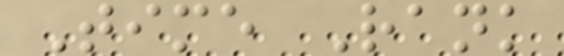Time Rank
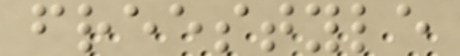freestyle
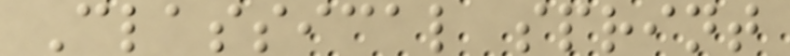Classical sprint
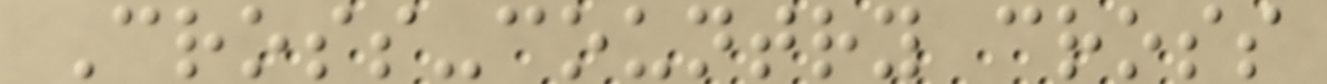Cross-country cross
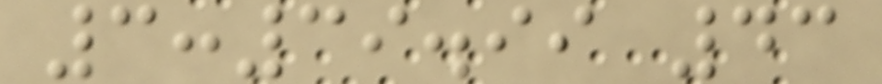3:39.99 43
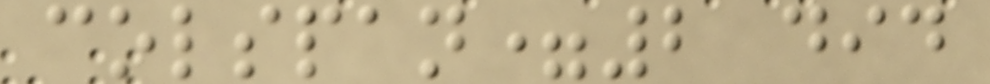colspan=2 did
